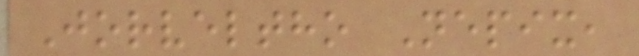Jorveltho Nepix,
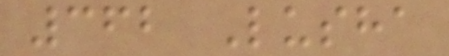362 Lusha
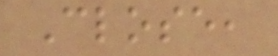Close,
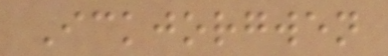Ickjorgwen
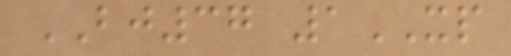BJ37 1XP
